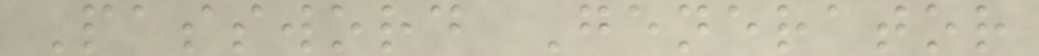Password Generator
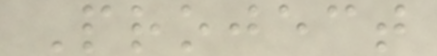Project
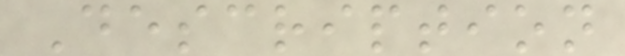Description
